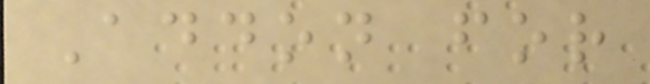Addon for
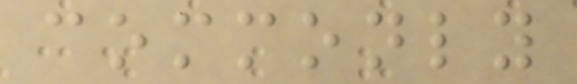commonly
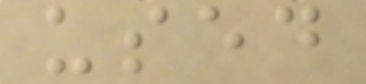used
